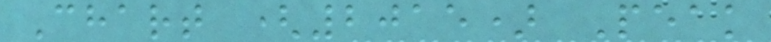Chart (2015) Peak
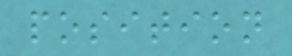position
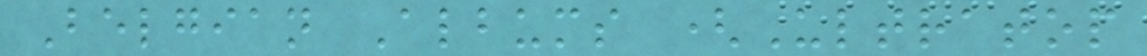Belgian Albums (Ultratop
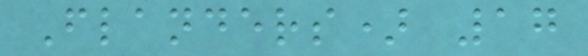Flanders) 17
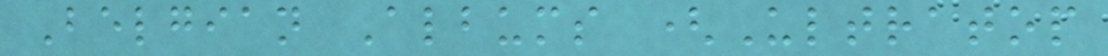Belgian Albums (Ultratop
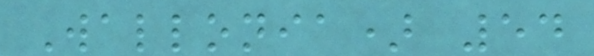Wallonia) 54
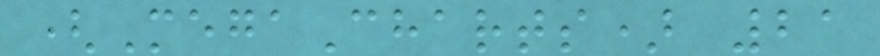(MegaCharts) 21
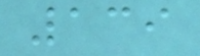139
